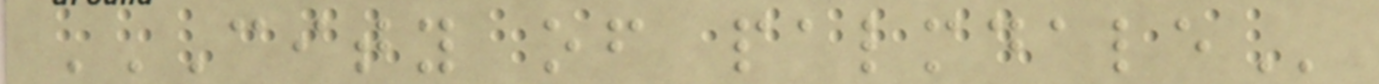CITY OF PALMDALE
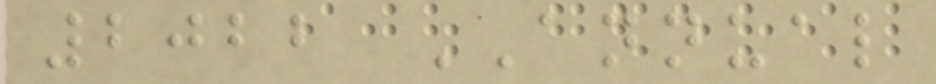2022 ANNUAL
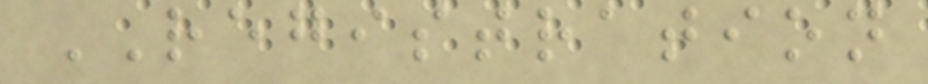REGISTRATION
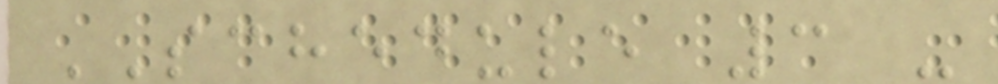SCHEDULE 3 -
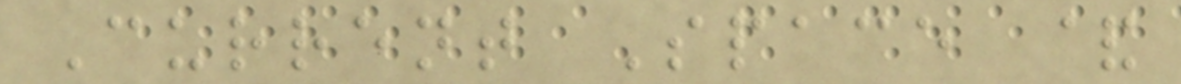Current Space &
